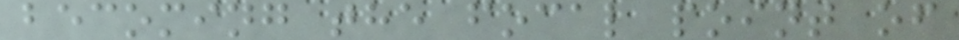becoming the focal point of
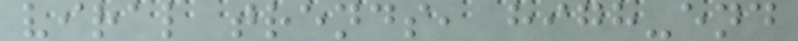viral trends, high-end
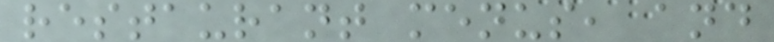restaurant menus, and
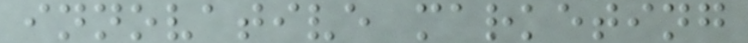innovative marketing
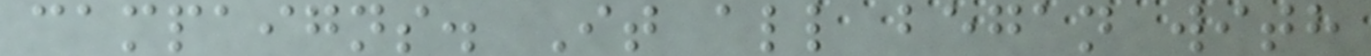campaigns. It all began with
